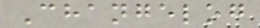Changelog
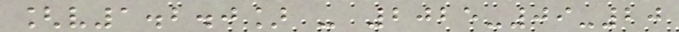[v1.2.0] - 2025-09-20
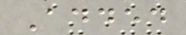Added
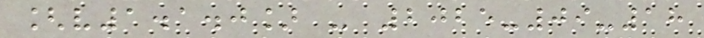[v1.1.0] - 2025-09-18
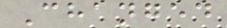Changed
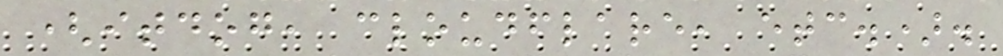(itdog, cloudflare, etc.).
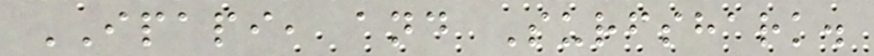IPAPI, and Surfshark.
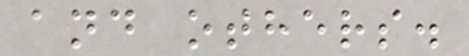and others.
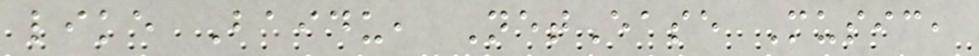like Baidu, NetEase Music,
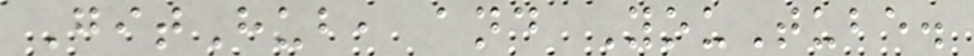GitHub, and YouTube.
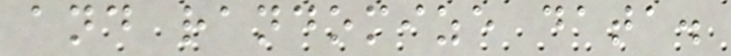and randomize data.
